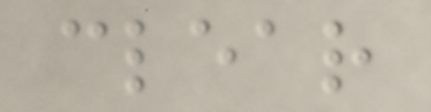clear
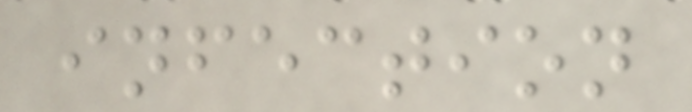infection
